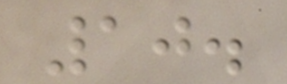10.
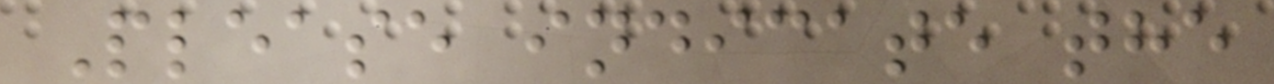Please indicate the
